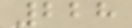228
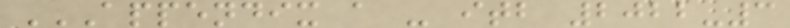APPENDIX A - ITB 2022-3
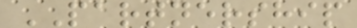PARTNERSHIP
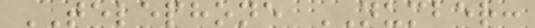TELEPHONE NUMBER:
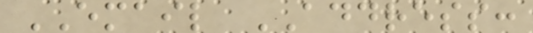EMAIL ADDRESS:
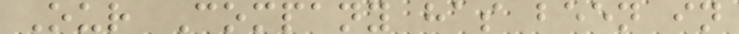Our Company has been in
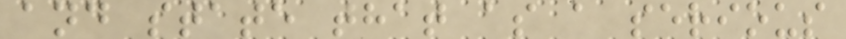and state that as a serious
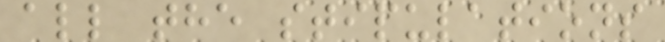all the stipulations
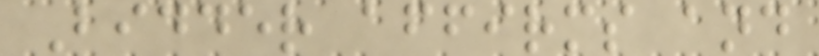Bidder affirms and
